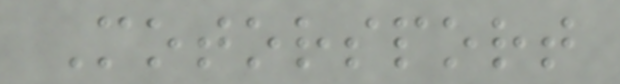Motorsport
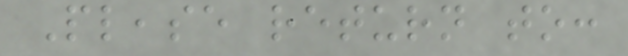Please return to:
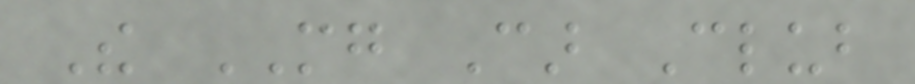The MG Car Club
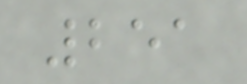251
